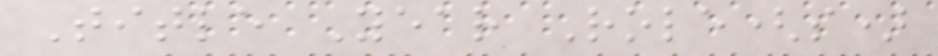Title Year Role(s)
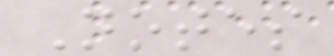Notes
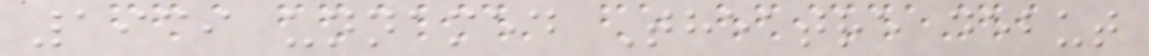1939 unnamed Theatre debut
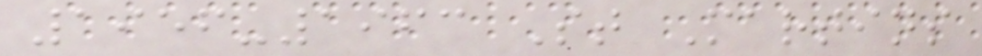1956-1963 St Martins
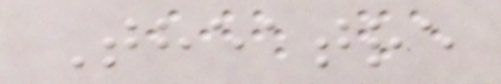Theatre
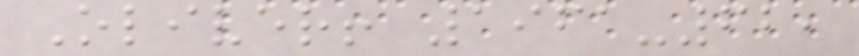Oliver! 1961-62,
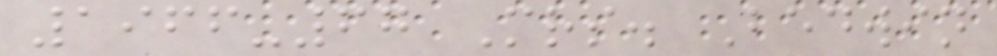1966-67 Mrs. Bedwin
